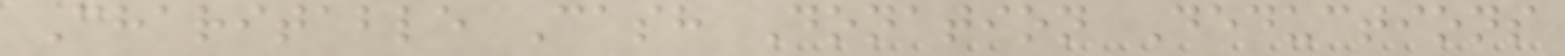Charitable Cash Donation Deductions
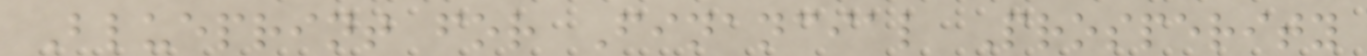Blueprint for Financial Prosperity
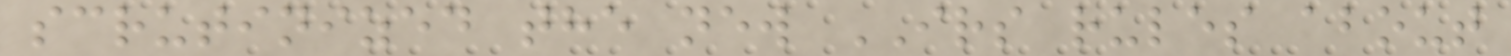scrutinized the new IRS rules about
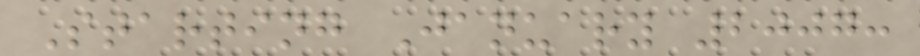Starting January 2007:
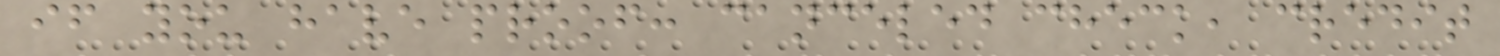if you have proof: canceled check, credit
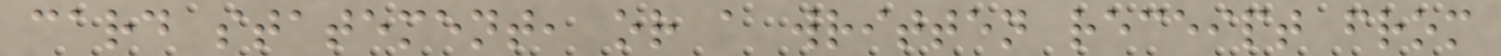card statement, or a written receipt from
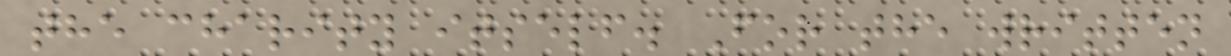the charity itself. For the written
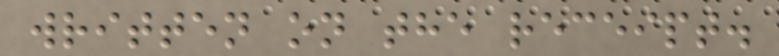written on the receipt.
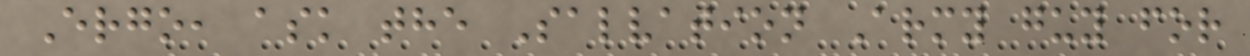Ergo, ask the Salvation Army guy for
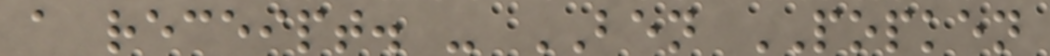a receipt. - BEN POPKEN
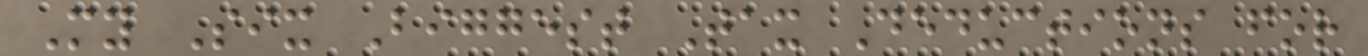My Six Biggest Tax Deductions for
